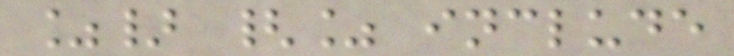%} {% include
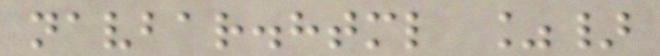navbar.html %}
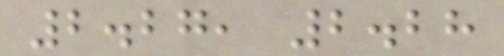2.27, 2.28
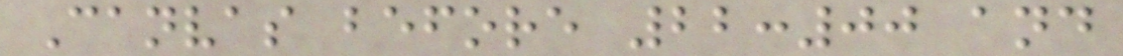Canvas before 22:00 and
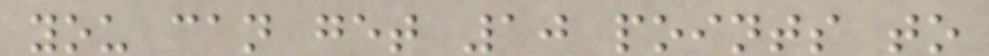you can get 10 points to
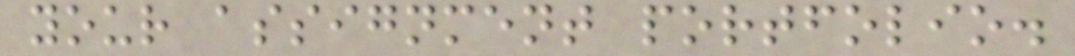your assignment portfolio.
